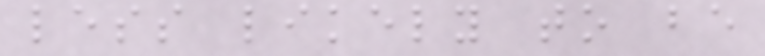less likely to be
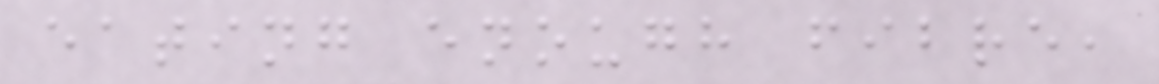eating enough fibre,
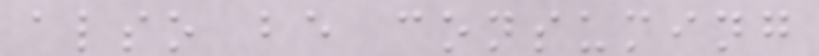also be consuming
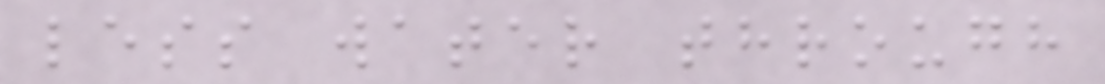less water through
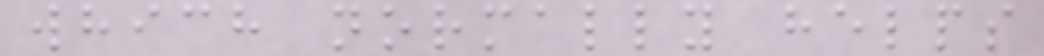which normally helps
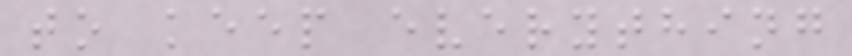to keep everything
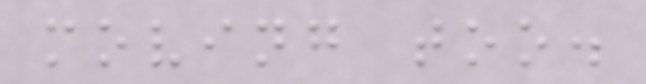moving too.
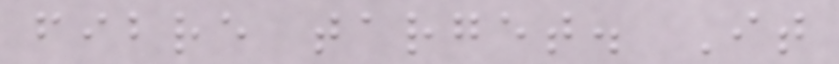fibre target. It
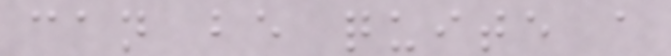can be quite a
